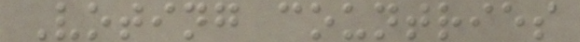Voting countries
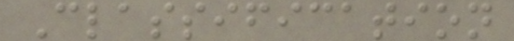Classification
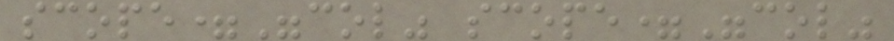scope="col" scope="col"
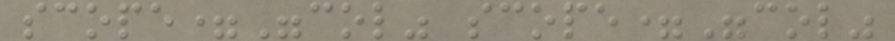scope="col" scope="col"
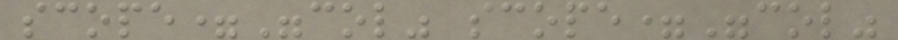scope="col" scope="col"
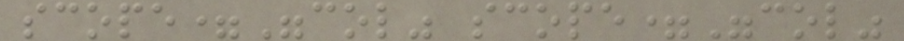scope="col" scope="col"
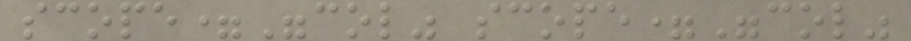scope="col" scope="col"
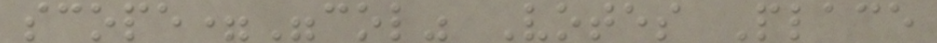scope="col" Votes Place
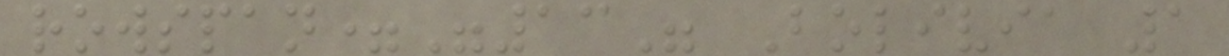rowspan="13" Bolivia 1
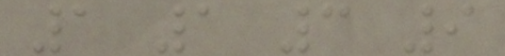1 1 3 9
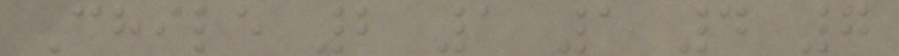Chile 2 1 1 4 7
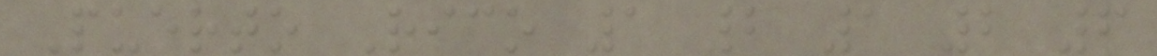Puerto Rico 1 2 1 2 6
